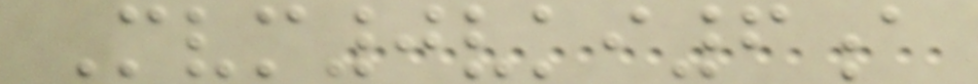Mvm0vki6a
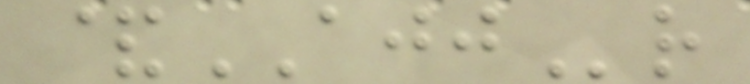&AJJr
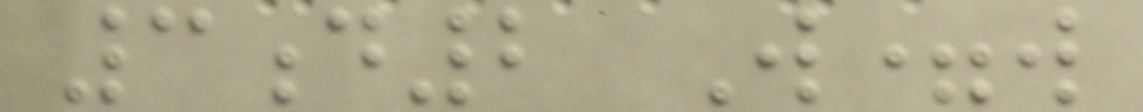3d2 W=w
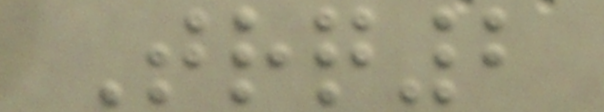Trq2
